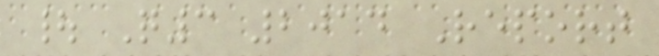| Q3 2014 Report
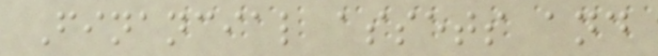Financial assets and
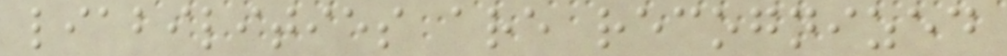liabilities are recognized
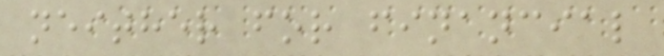neither for financial
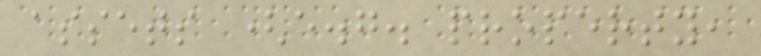assets (e.g. property,
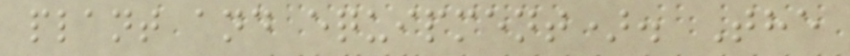plant and equipment). The
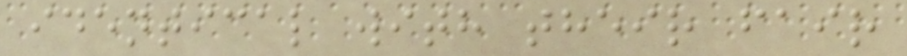identical with their fair
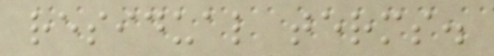residual terms.
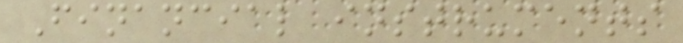Financial instruments
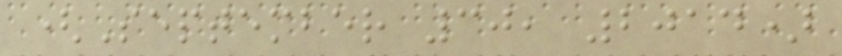(September 30, 2014)
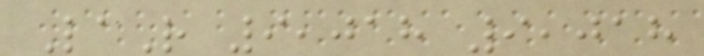LaR 9,018 9,018
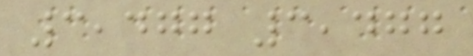3,477 3,477
